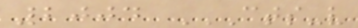2004 CTS-V
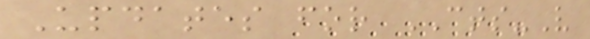Updates for CTS-V
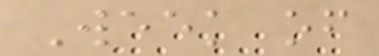Week of
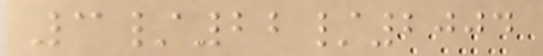3/22/2004
